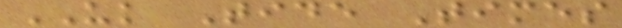UK Tide Times
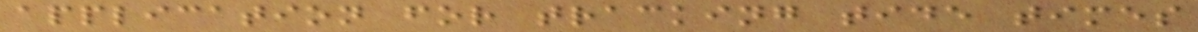application for tracking tide times
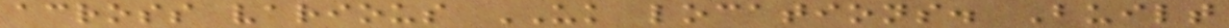across various UK locations. Built
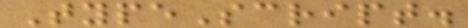TypeScript.
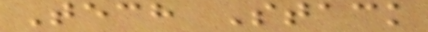Tech Stack
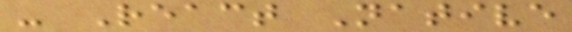- React Native
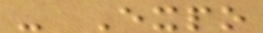- Expo
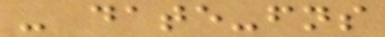- date-fns
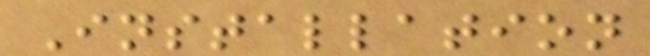Installation
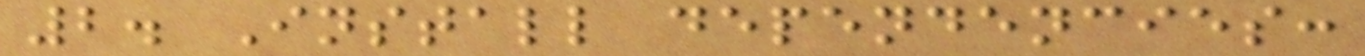2. Install dependencies:
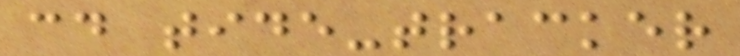cd tide-tracker
